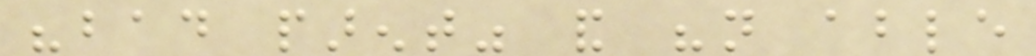"bad parent" and "not able
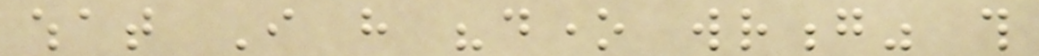what I have "done wrong" this
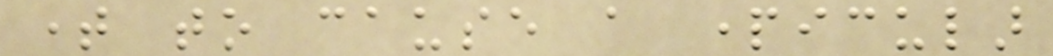time to cause a particular
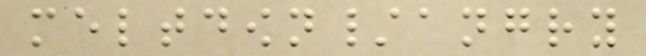meltdown/angry
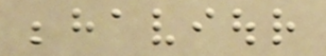behaviour
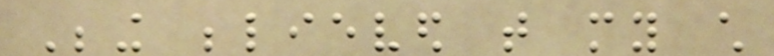Being believed that my child
